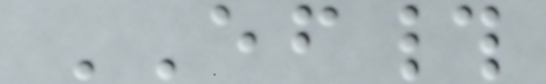EF#
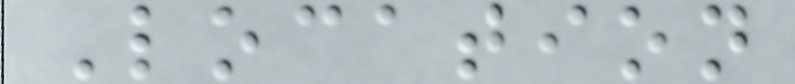Location
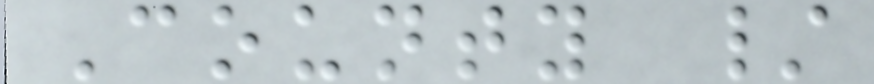County /
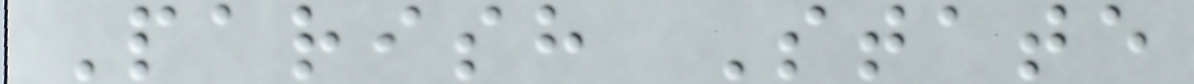Parish State
